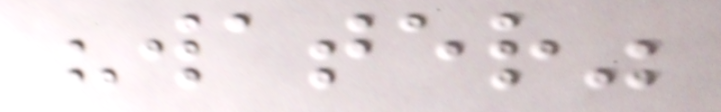"water"
